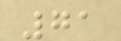71
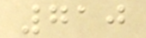710
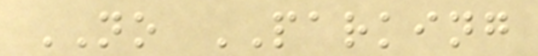NO PARKING
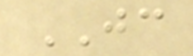JC
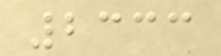2333
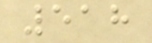518
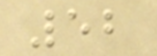52
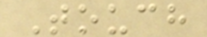Touch
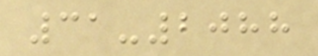31-2088
